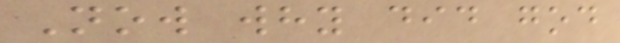Now why did god
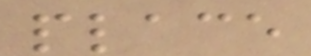place
